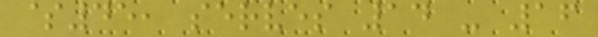$45, serves 14 - 16
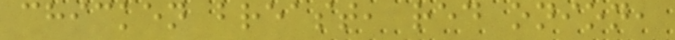chicken breast, red onion,
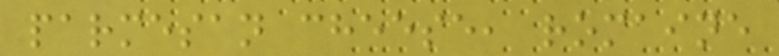parmesan cheese, romaine
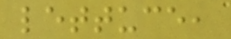lettuce,
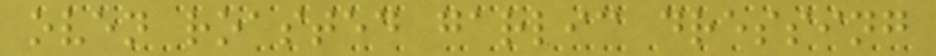oven roasted garlic dressing
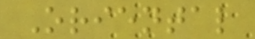Oriental
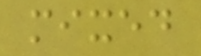mixed
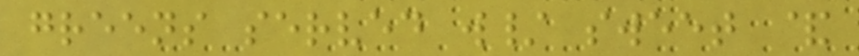greens served w/ sweet &
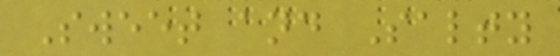Sweet and Salty
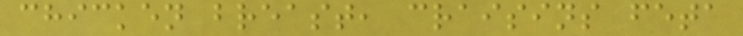chicken breast, craisins feta
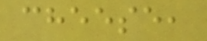cheese,
